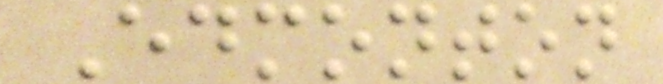Edmonton
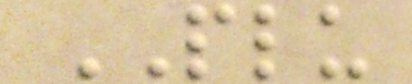PLU
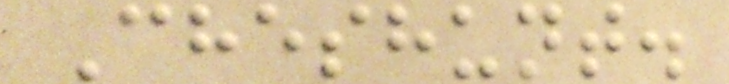Cheshunt.
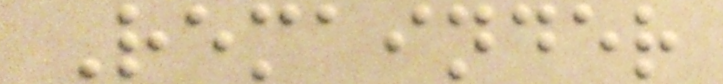Remainder
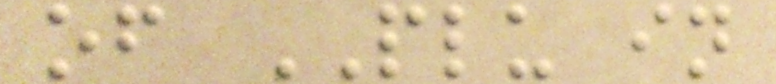of PLU in
